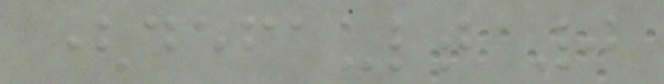(default 0
